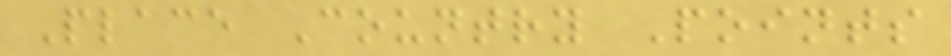Place Country Points
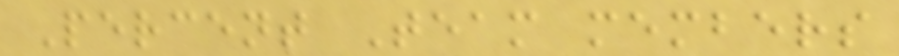Percent Team members
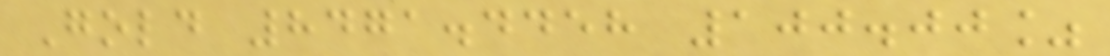Gold 8471.4458 100.00%
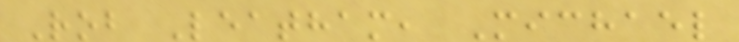Rob Leatham, Michael
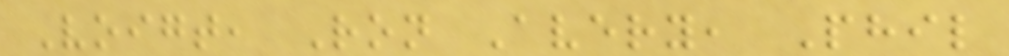Voigt, Ron Avery, Phil
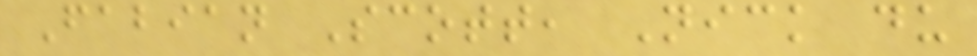Fabian Scott, Nick du
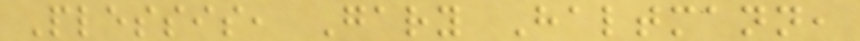Plessis, Gary Haltmann,
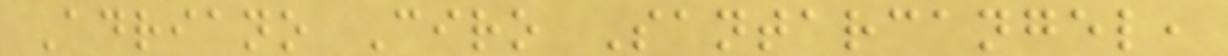Adriano Ciro Santarcangel,
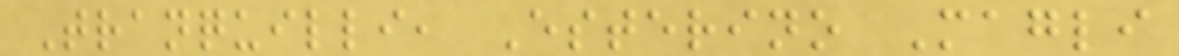Tranquilli, Esterino Magli
